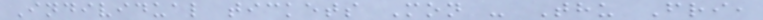Individual tickets Mon - Thu Fri,
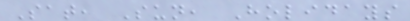Sat, Sun, Holidays
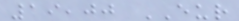19,00 EUR
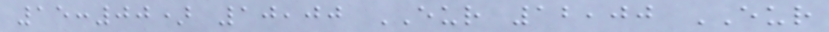15:00) 10,00 EUR 12,00 EUR
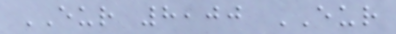EUR 8,00 EUR
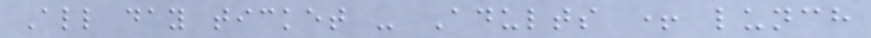All day ticket - Adults + lunch
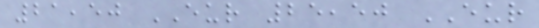21,50 EUR 25,50 EUR
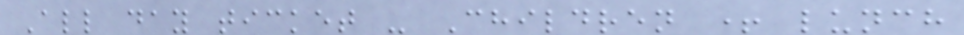All day ticket - Children + lunch
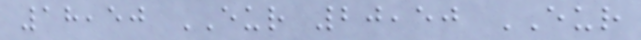18,50 EUR 20,50 EUR
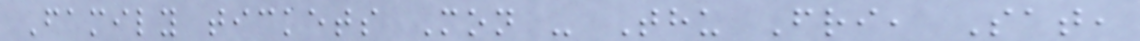Family tickets Mon - Thu Fri, Sat,
